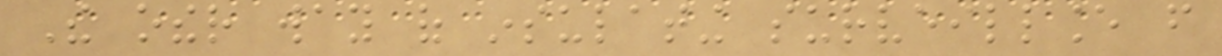The other way of insulating surveillance from
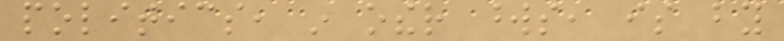politics, in other words, is by
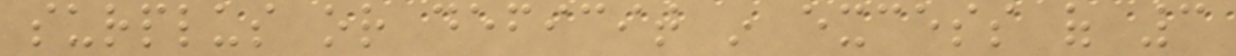surplus or deficit in excess of 3
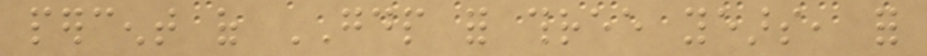percent of GDP for three years, for
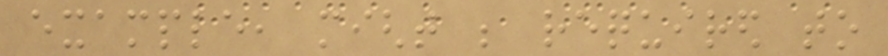example, might be required to
